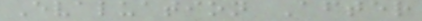Evaluation After
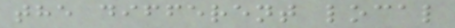the different local
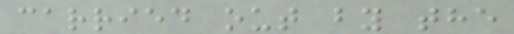carried out by the
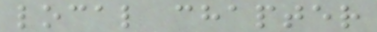local chapter
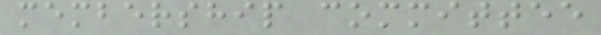membership committee
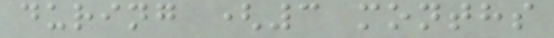during (3 months
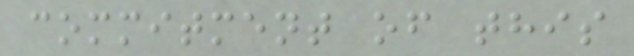commitment of this
